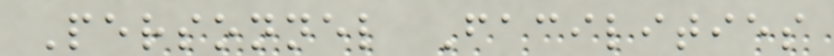Personnel Facilities
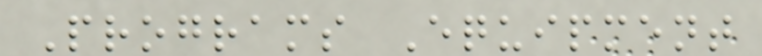Programs Equipment
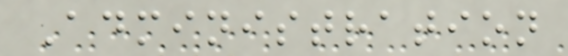Administration
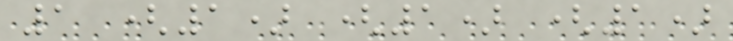1 (1) (1) (1)
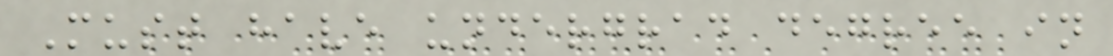Must have undergrad degree in
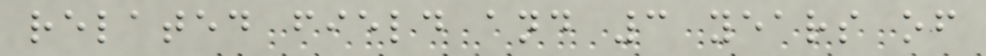related field and 3 years of
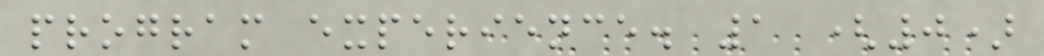program experience. 1 (0)
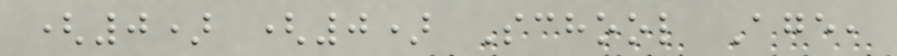(0) (0) School Age,
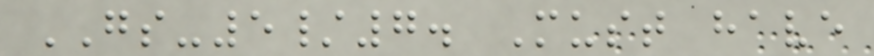GS-5/7. Must have
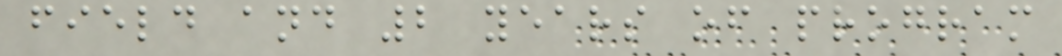field and 2 years of program
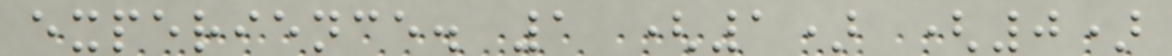experience. 1 (1) (0)
